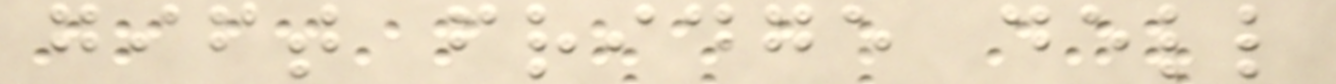gift fridge dell
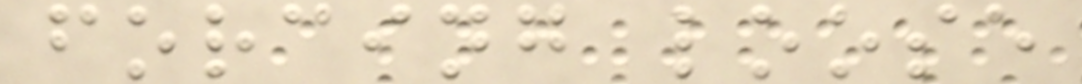forcing loose
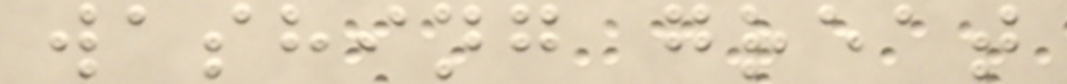washing great
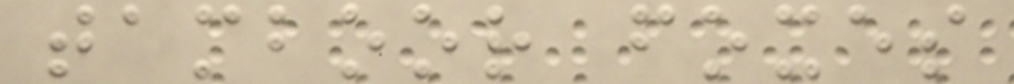tamboor foxes
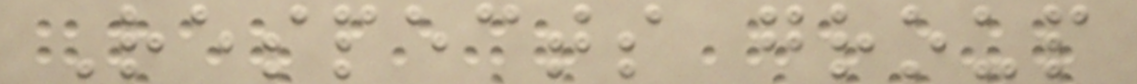Respects group
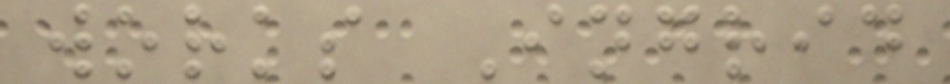works Ingrid
